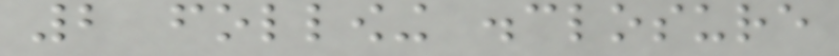2 following disclosure
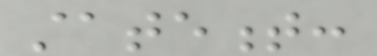statement:
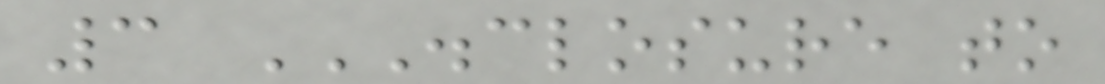3 DISCLOSURE TO
